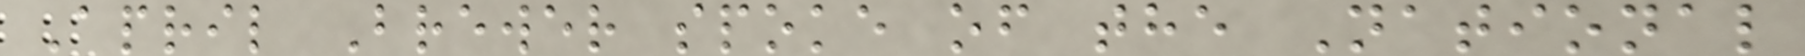April Brewer spoke of the National
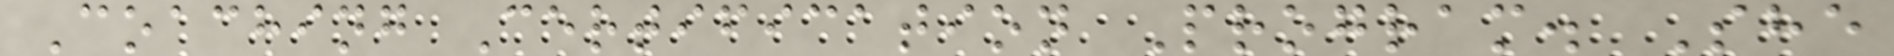Coaching Certification Program. She
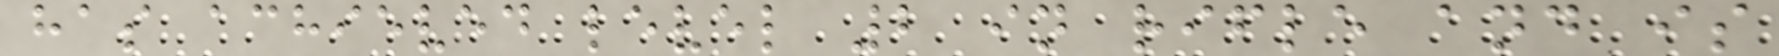has achieved level 2 in rifle and is
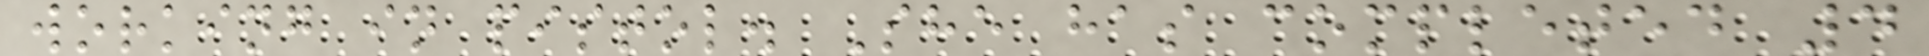working in pistol. She has completed 4
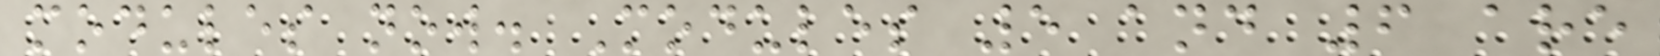modules now. Modules 5 and 6 are
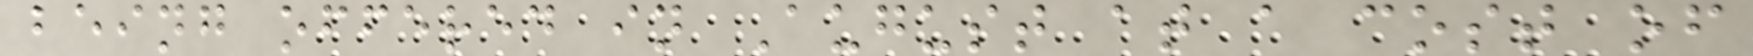being offered in August at a cost of
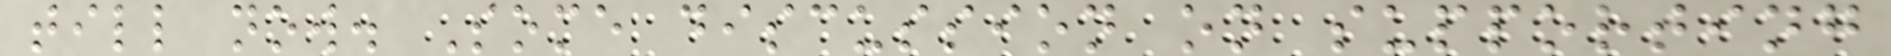till now. Some discussion on supporting
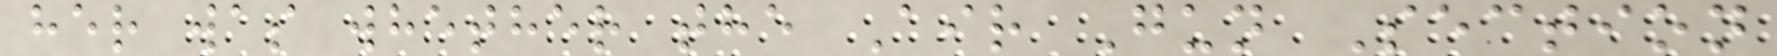her was whether the Air Gun Section
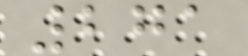271
